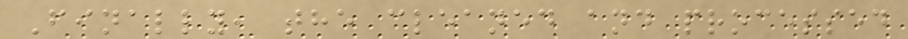Finally, the cleaned and processed
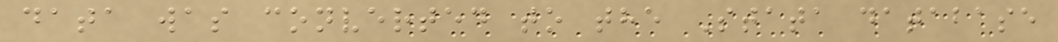data was converted to the Stata database
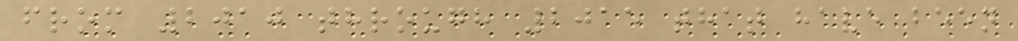from 2010 through 2015 that have been
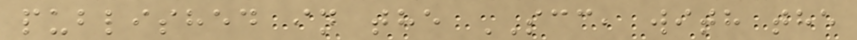published in the SCC, with the
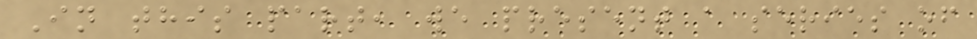In this part, we present a series of
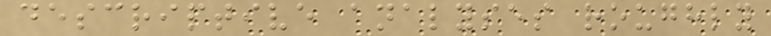descriptive analyses roughly
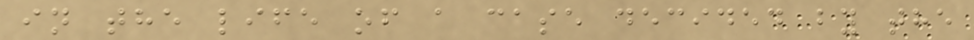in the life of a case decided by the
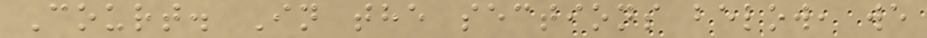Court. In the sections below, we
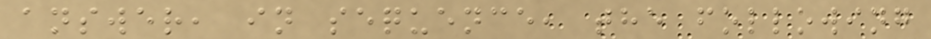answer, in sequence, the following
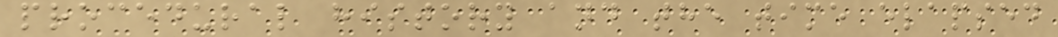procedural history and the time elapsed
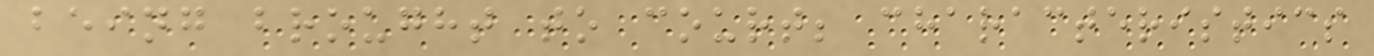being brought to court; characteristics
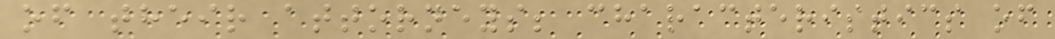of their attorneys; characteristics of
